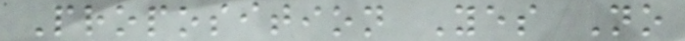Proposition Yes No
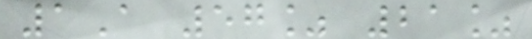1A 57% 21%
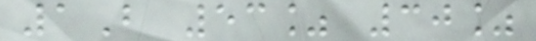1B 53% 30%
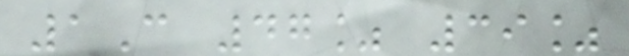1C 47% 39%
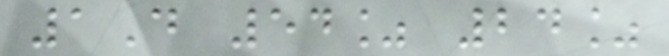1D 54% 24%
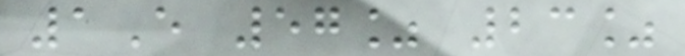1E 57% 23%
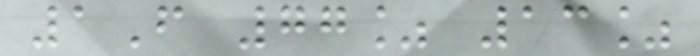1F 77% 13%
